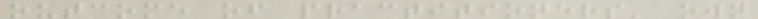outcome of practitioners' own
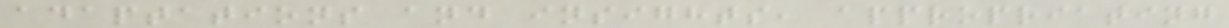adaptations and insights, appropriating
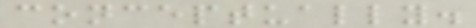conceptually.
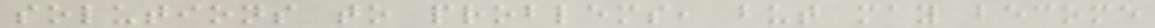solutions to problems, but may become
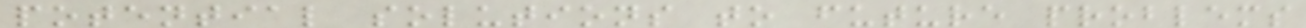potential solutions to future problems
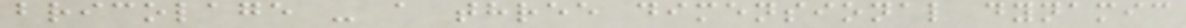bricolage - a three dimensional dynamic
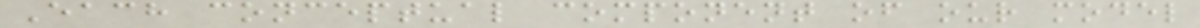Each conceptual component of our model
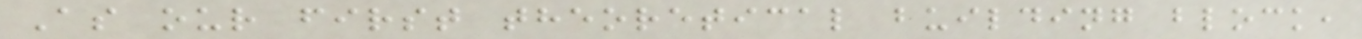As our first theoretical building block,
